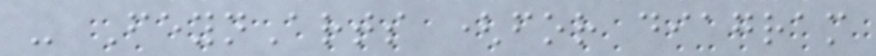- FeynArts (for diagram
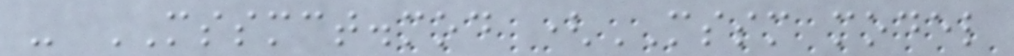- MSSMCT.mod (MSSM model
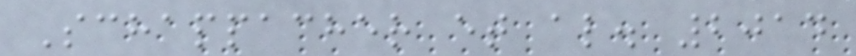Schappacher et al. 2014
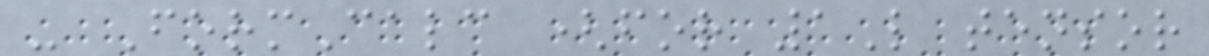- FormCalc (for 1L tensor
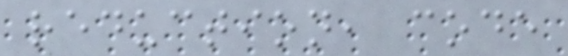reduction, code
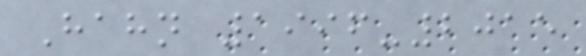Hahn 1996-2015
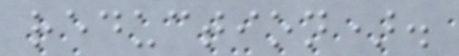reduction).
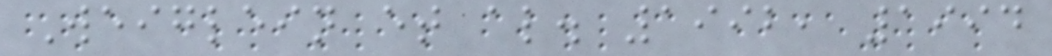Weiglein et al. 1992, 1994
